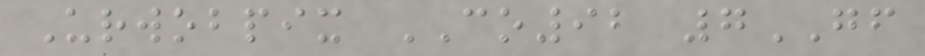Urwobpix CO92 7GF
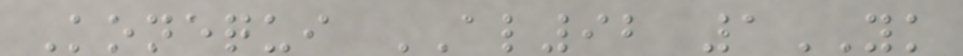Konequi AL92 1YK
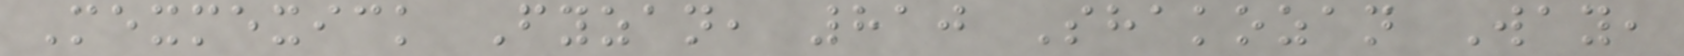Mexmexick Fyzan, 810 Shakozan Way,
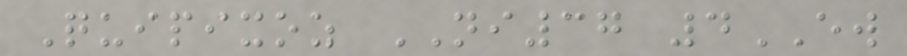Quipixoz NI37 4EW
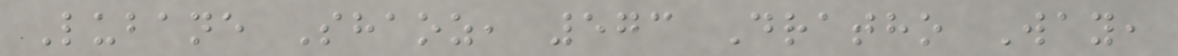Lubane Shaoz, 573 Dratho Way,
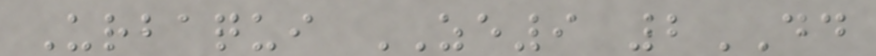Urbaqui ZE9 2DD
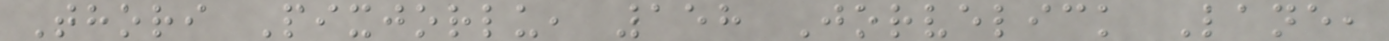Thori Pixjorlu, 158 Jorvelick Lane,
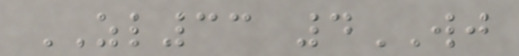ZL33 4WJ
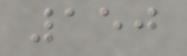150
